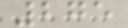275
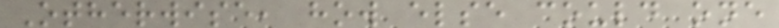Otherwise, how else could one
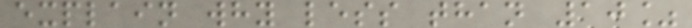explain why less than 10%
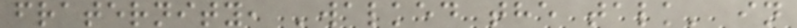fraternity, 'walked the talk' in
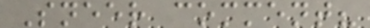Sneer comment?
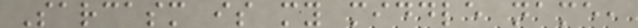Sarcasm is my middle name,
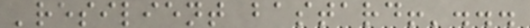'resilient bastard!'...
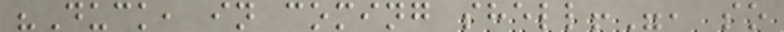"Duck, in coming shell!", so
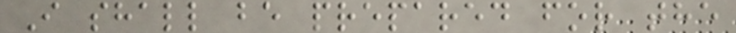I shall be prepared for the
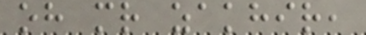oh mr zakhir,
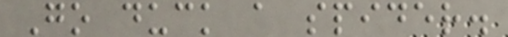Go duck a spider.
